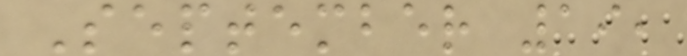September 19,
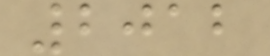2012
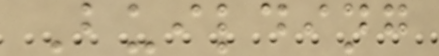Building
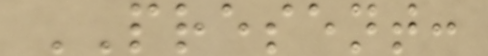PRESENT:
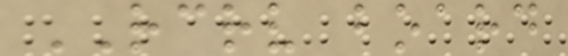RCRV board
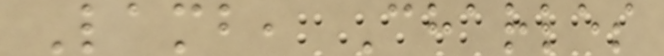Lamb, Charles
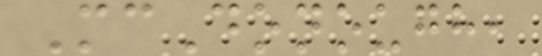McDonough,
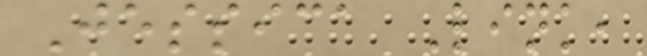Jessica Link,
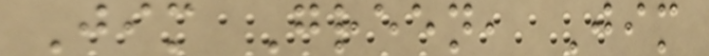Jim Green, Jim
